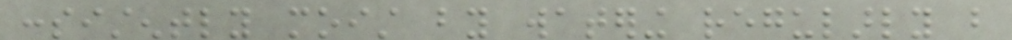consistently moist by watering regularly but
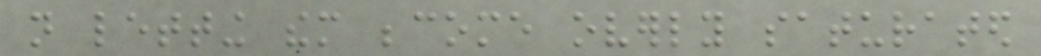not letting them become overly saturated
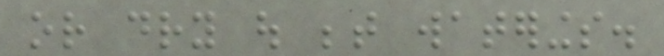or dry out between waterings.
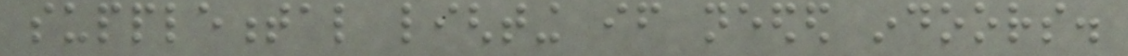supplemental lighting if needed indoors.
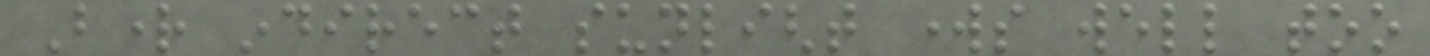Bright indirect sunlight works well too
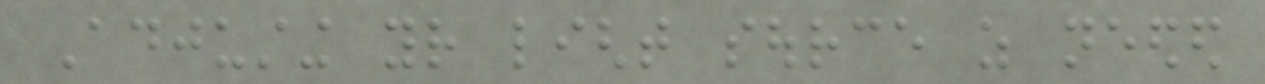Adjusting your light source as needed
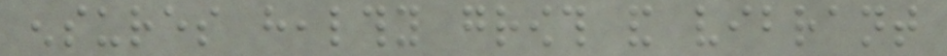ensures healthy growth and vibrant
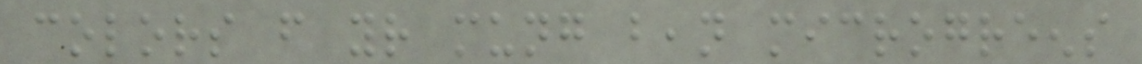colors from your mung bean microgreens
